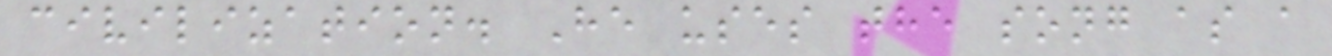civilization. He uses the song as a
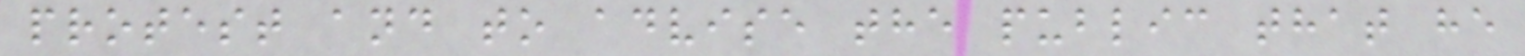protest and to advise the public that he
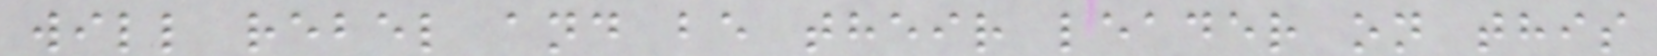will rebel and be their leader on this
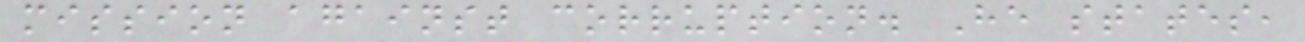mission against corruption. He states,
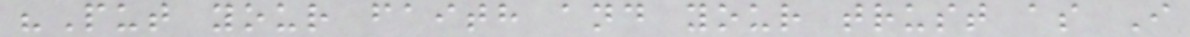"Put your faith and your trust as I
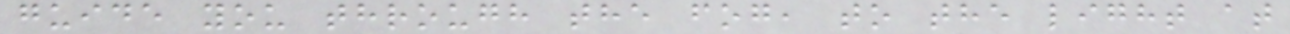guide you through the fog, to the light at
